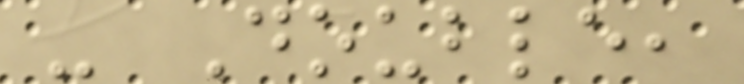- Double,
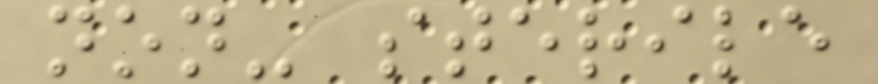non- sterile
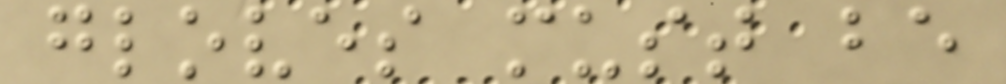gloves must be
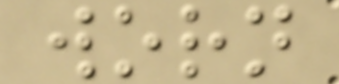worn
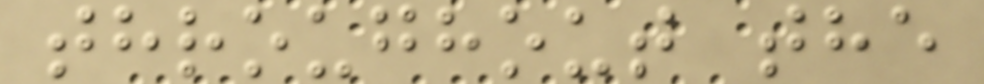throughout the
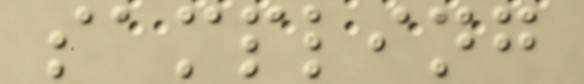sampling
